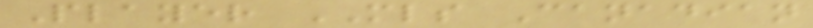Player MLS Canadian
